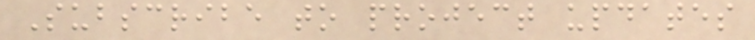Subscribe to project updates
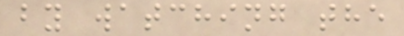by watching the
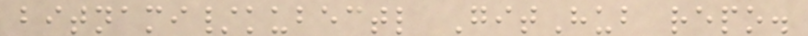bitnami/kubectl GitHub repo.
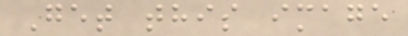Get this image
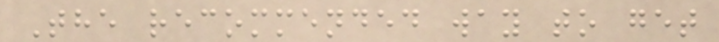The recommended way to get
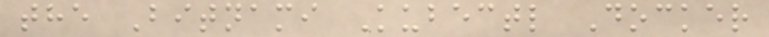the Bitnami Kubectl Docker
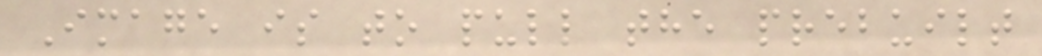Image is to pull the prebuilt
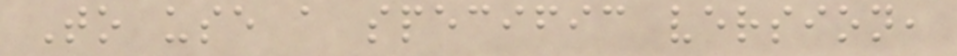To use a specific version,
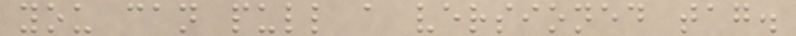you can pull a versioned tag.
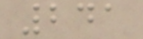241
